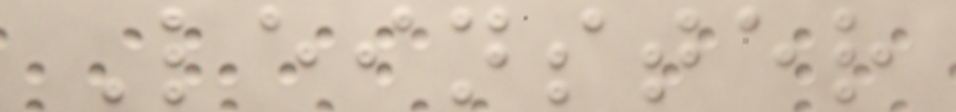Leinster
